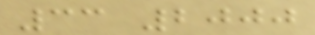33 2000
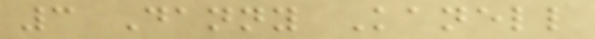3 Danny Kanell
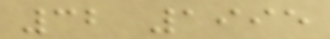32 1995
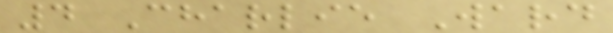4 Charlie Ward
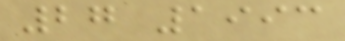27 1993
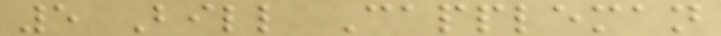5 Bill Cappleman
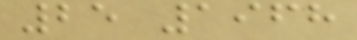25 1968
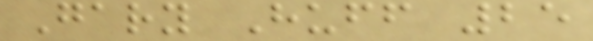Gary Huff 25
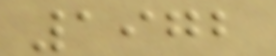1972
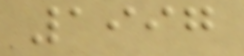1997
